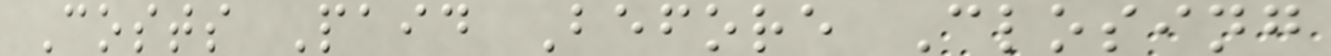Costs Paid Before Closing
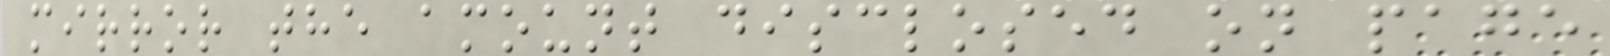mirror the amount disclosed on page
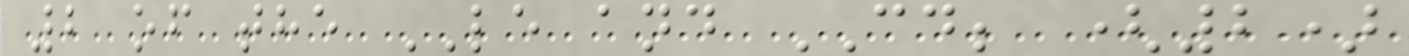2 of the LE and CD; (2)
